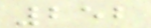252
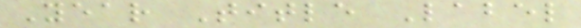Year Title Label
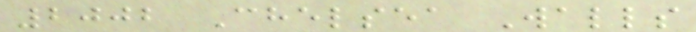2002 Chelsea Walls
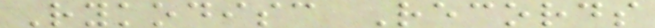Rykodisc Records
